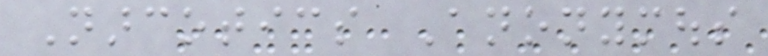Narcotics Anonymous
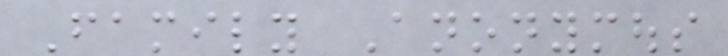Family Anonymous
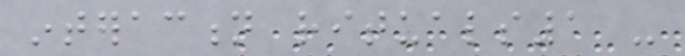interaction rituals1 -
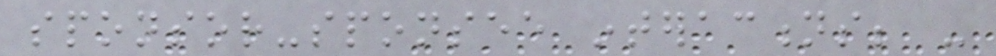sponsor-sponsee interactions; -
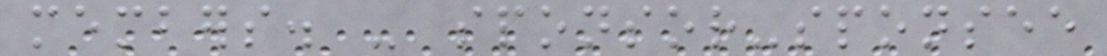members. - sponsor-sponsee
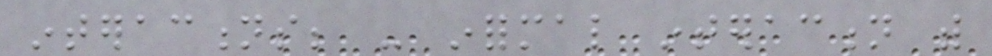interactions; - informal interaction with
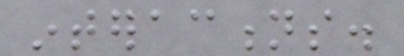interactions.
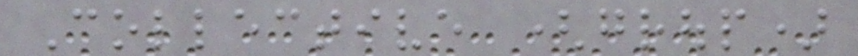Collective (group)
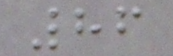86
